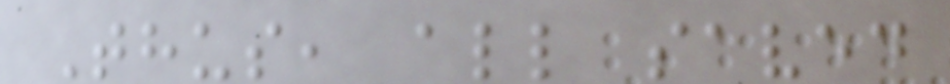Thus, all saved
